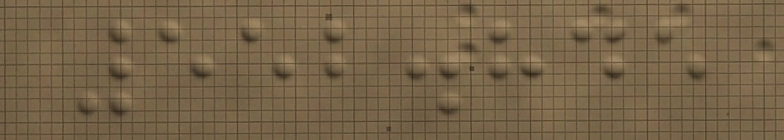552.845
